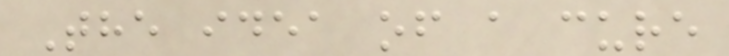The idea of a cure
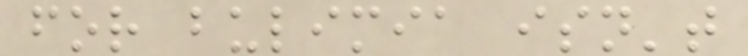for bulimia isn't
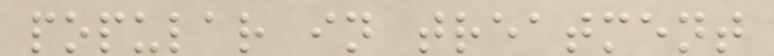popular in treatment
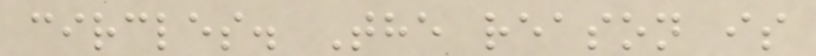circles. The reason is
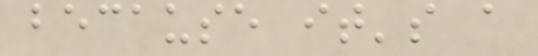because it's a
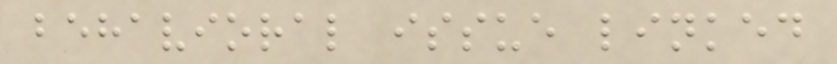behavioral issue linked
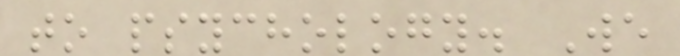to psychology. We
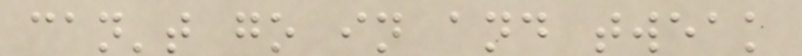can't go in and tweak
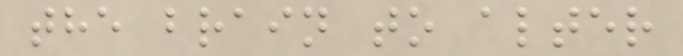the brain to alter
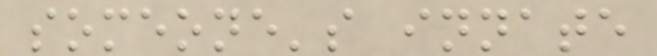someone's innate
